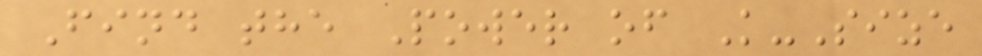Find the Power of K-Size
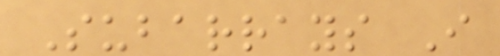Subarrays I
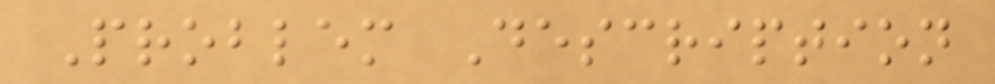Problem Description
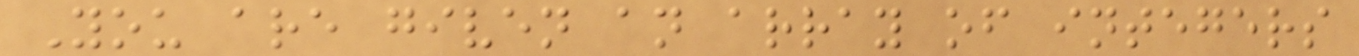You are given an array of integers
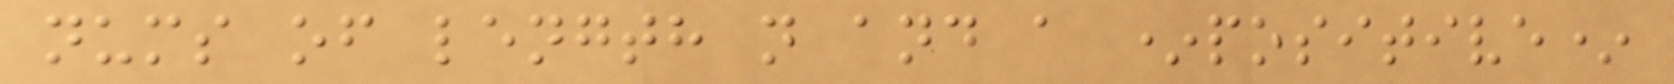nums of length n and a *positive*
